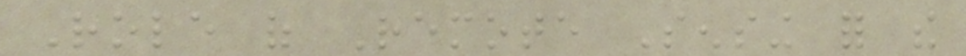Role of Remote Sensing for the
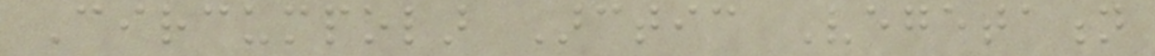Circumpolar Arctic Vegetation
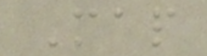Map
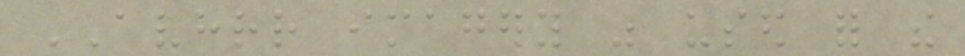AVHRR imagery was used for the
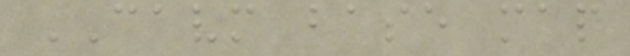CAVM base map
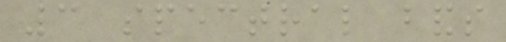3 spectral bands
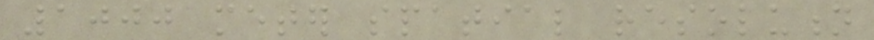1000 meter spatial resolution
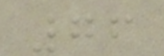76
